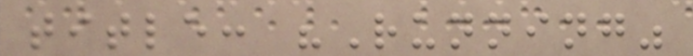title: "Running"
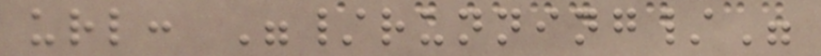url: "/running/"
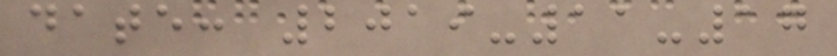date: 2019-11-17
